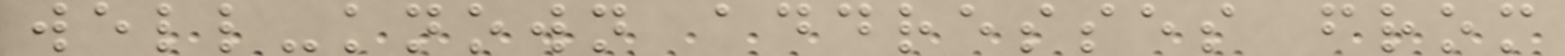well-known addresses from
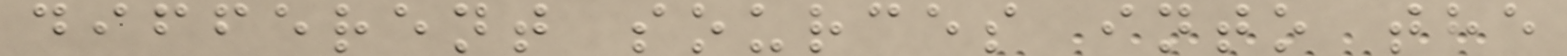different sources into the
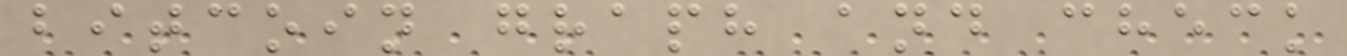bitcoin graph and check
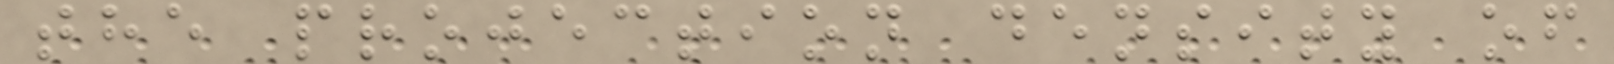the projection density of
